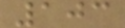103
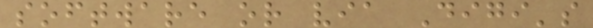software or via Digi's
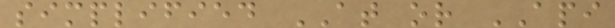simplified AT or API
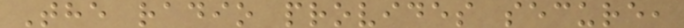The radio provides secure,
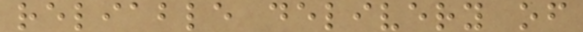reliable delivery of
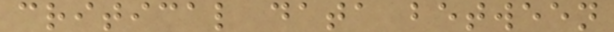critical data between
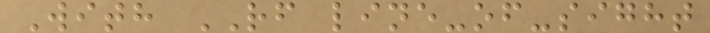With RF line-of-sight
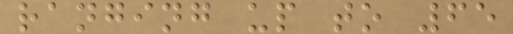ranging up to 65
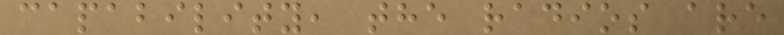capability, the radios are
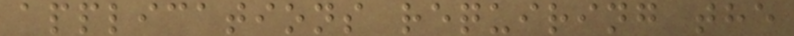applications requiring the
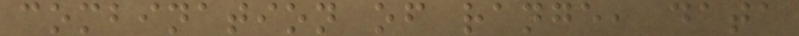combination of range, data
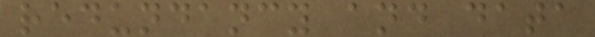redundancy and data
